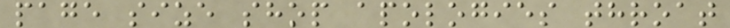page size shop apologies throat
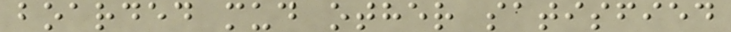boarded mud other satisfied
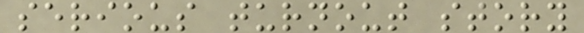serious turnout story
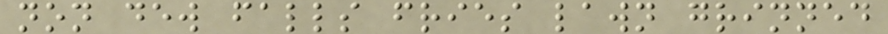non dew falls fries lawn grinned
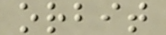orbit
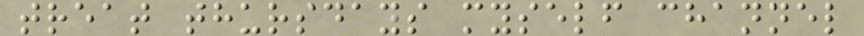treat thursdays myself channel
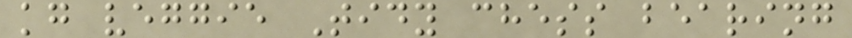kg veggie Tidy chess bearing
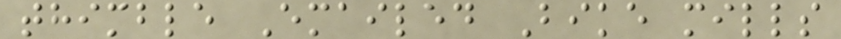thimble Emailed Bike mills
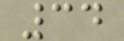34
